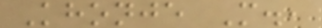Khonje M.,
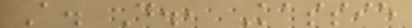A. D., Kassie
